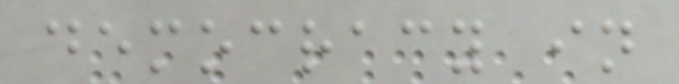democracy in
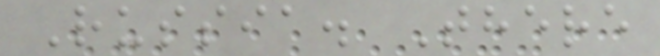Russia. There
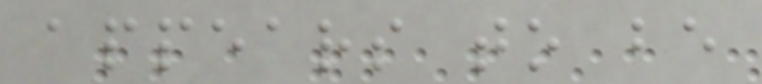appears to be
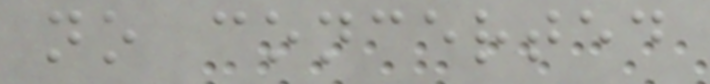no concerted
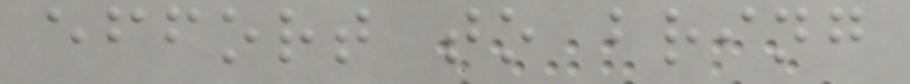effort to bring
